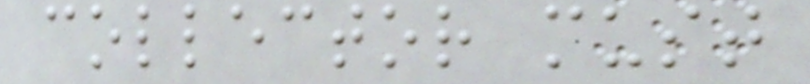collector must
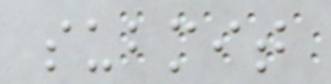submit
